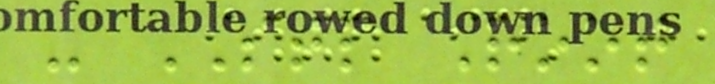- STP Root
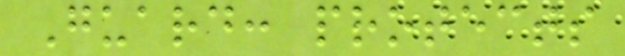Guard: protects
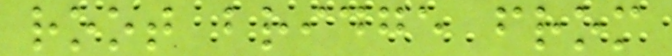root bridge from
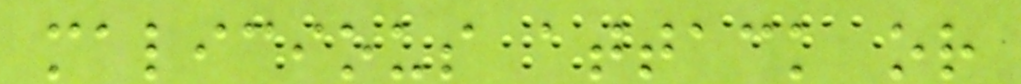malicious attack or
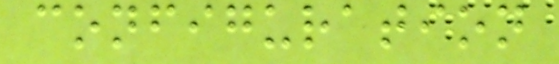configuration
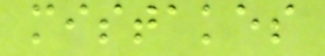mistakes
